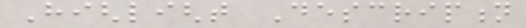Highlight Description
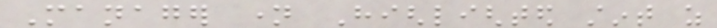Manager name Highlighted stint as
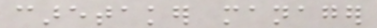caretaker manager
